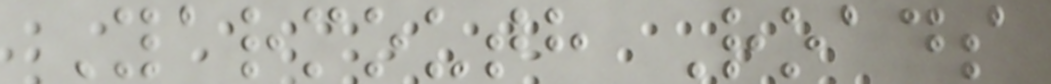Yarmouth Roads
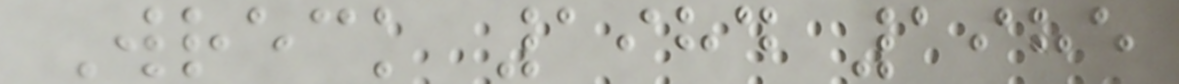Wreck 1984 1985
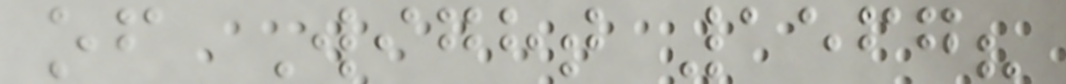of Wight 1567?
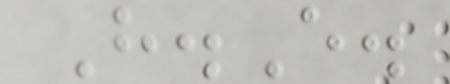H.E.
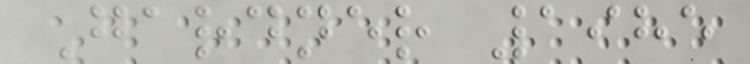Gardner 1985
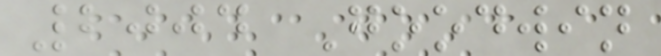2004 Goodwin
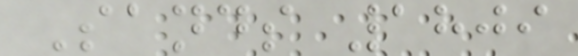Sands 1809
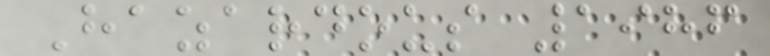Hazardous 1986
